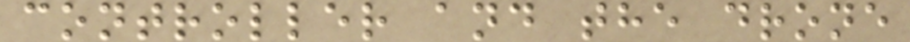controller and the drone
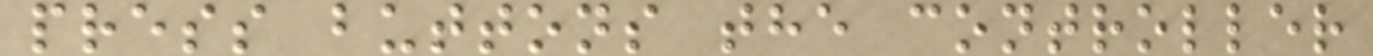press buttons the controller
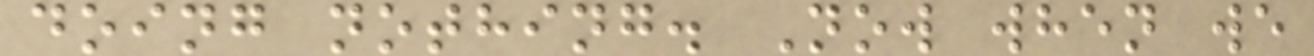doing nothing. Now when we
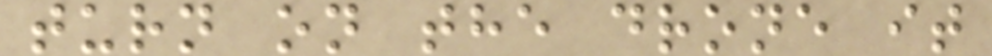turn on the drone it
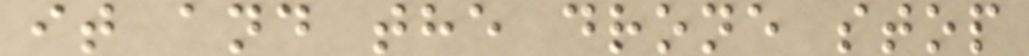it and the drone stop
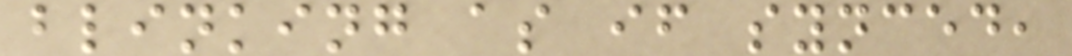blinking as if synced,
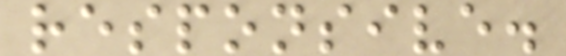responsive.
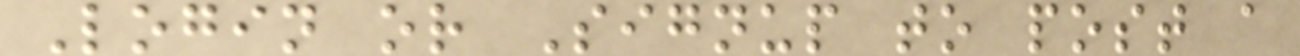Login or Signup to post a
